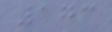173
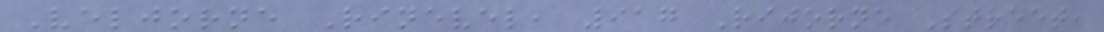Veljorne Rinevel, 917 Rijorne Street,
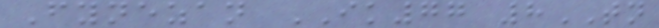Fynezan IK77 8TN
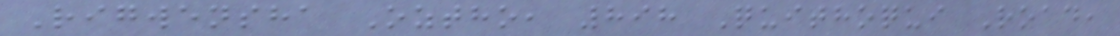Rigwensha Oztho, 898 Quithoqui Road,
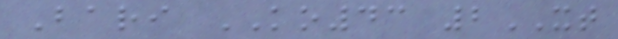Bari KO43 2XT
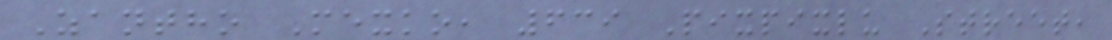Zantho Mexko, 639 Pixpixlu Street,
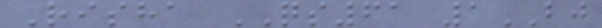Risha QS61 1BJ
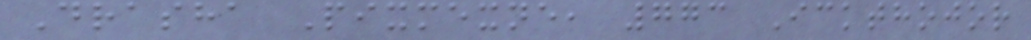Drasha Pixmexne, 773 Ickthojor
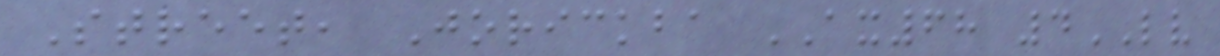Street, Jorickba AX68 4LV
